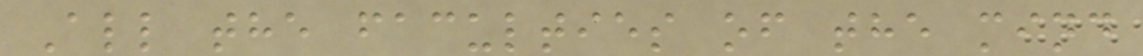All the faculties of the mind
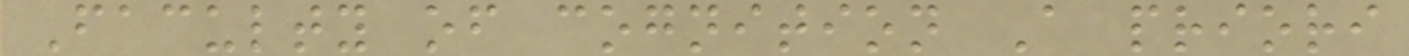Faculty of cognition A priori
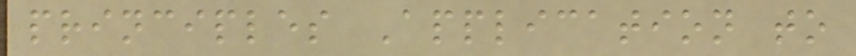principles Application to
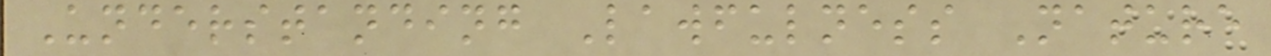Understanding Lawfulness Nature
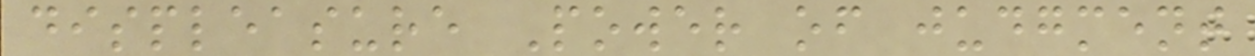displeasure Power of judgment
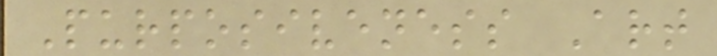Purposiveness Art
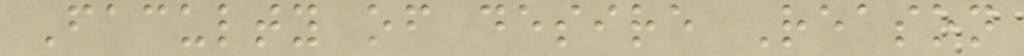Faculty of desire Reason
